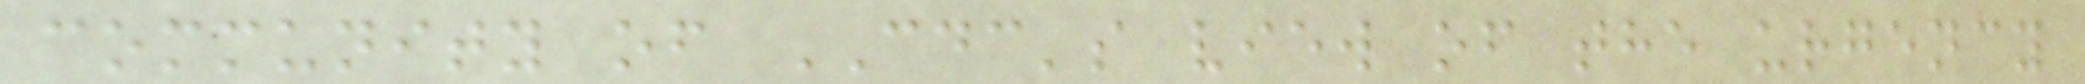community of CDC's view of the urgency
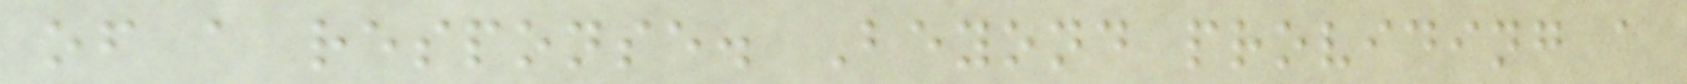of a response. Beyond providing a
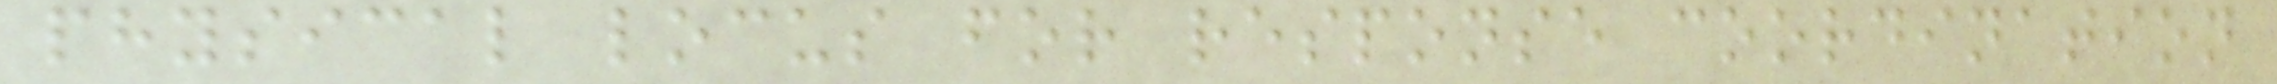physical locus for response coordination
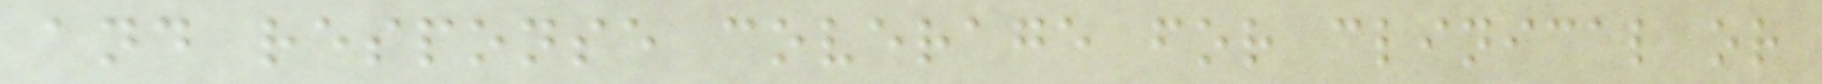and response coverage for clinical or
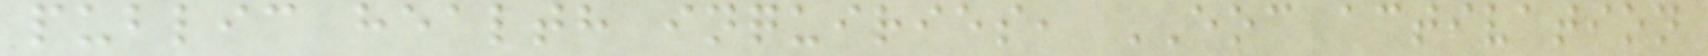public health inquiries, EOC activation
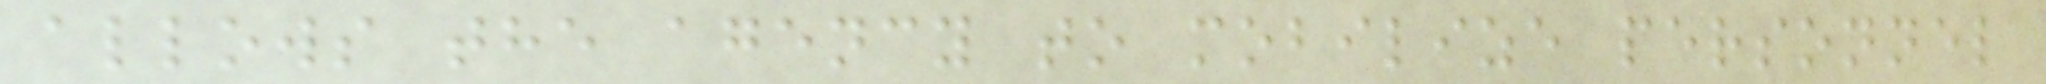allows the agency to mobilize personnel
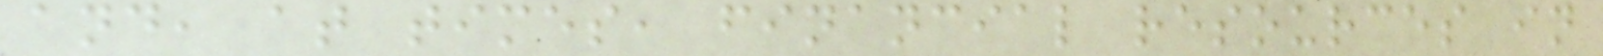and, at times, financial resources in
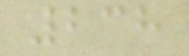238
